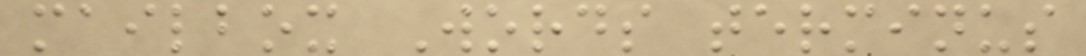mailbox Words terminus
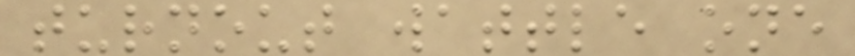turnout wattle one
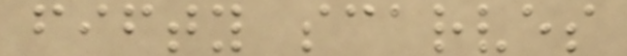fifty scarves
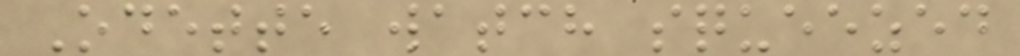Odette watch squeezed
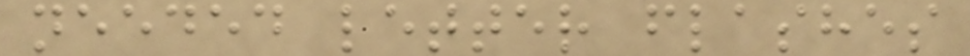needed letter flashes
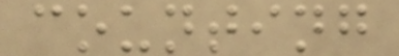counting
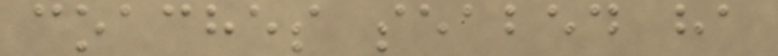coaches seabed ha
